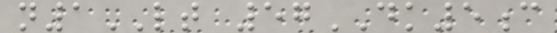n1LT 57DK5c
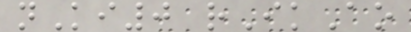nKi0 rIkAo
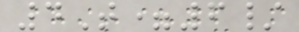4T=6/
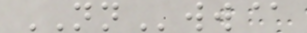NNww@
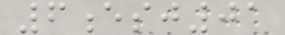6esj01
